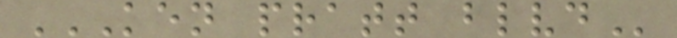KEN PRATT BLVD
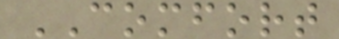COMFORT
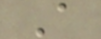A
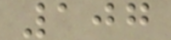107
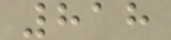818
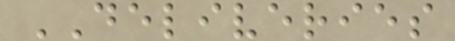DELIVERIES
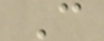C
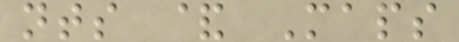nts & Maps
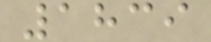1839
